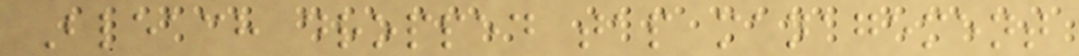Bleach dropped tap management
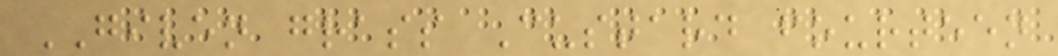GIVEN grass Custard fourteen
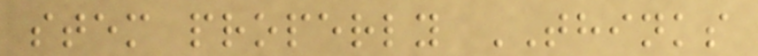stem properly THINKS
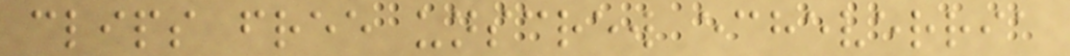clips free unscrew echeverria
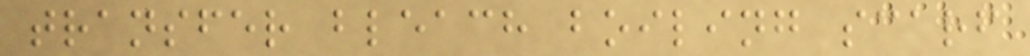transfer bleach boiling scarf
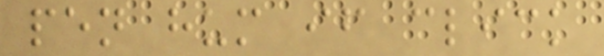pen hum if click
